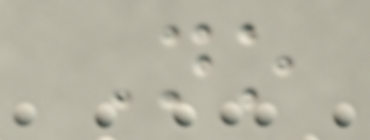No
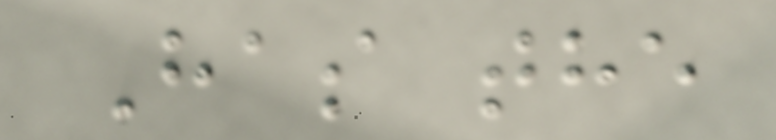Has the
